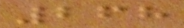268
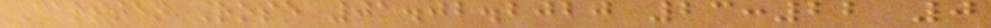Carsten Rose 01.02.2020 23:22 0
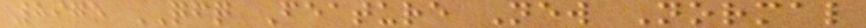8975 QFQ Feature New Normal
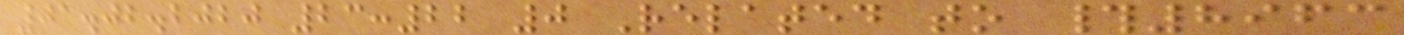01.02.2020 23:22 0 Related to #8963
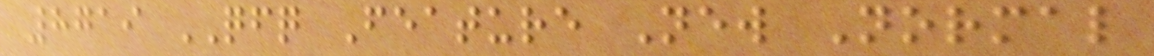8719 QFQ Feature New Normal
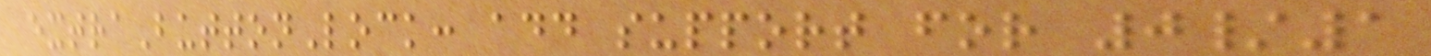extraButtonLock: add support for 0/1
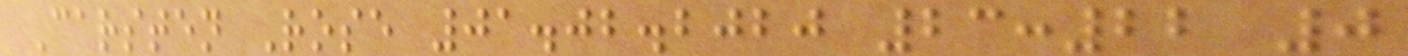Carsten Rose 01.02.2020 23:22 0
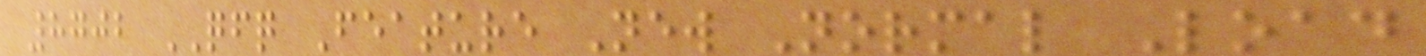8702 QFQ Feature New Normal Load
